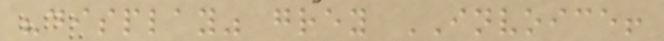"display" grey INVOICE!
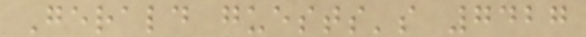Gerald guests's 7427
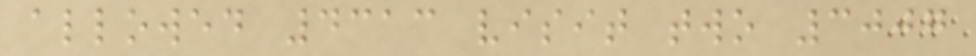allowed 4313 visit two 3007
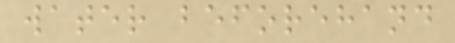water beforehand
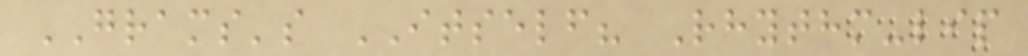GRAMS's ITSELF? Rhythm-lip
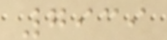7939
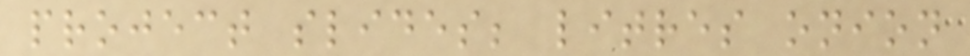project slides; litres onion
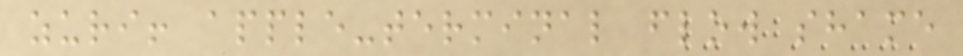zuri! apple-terminal flow shame
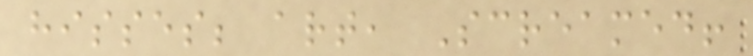hisses; art, Screamed!
